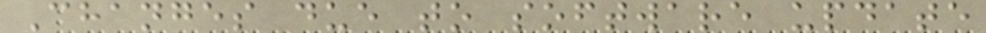Changes due to software update
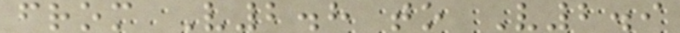from V2.8 to V2.9
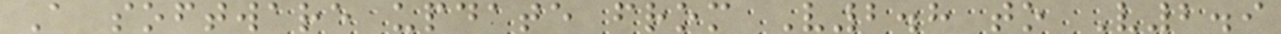A software update from V2.8 to V2.9
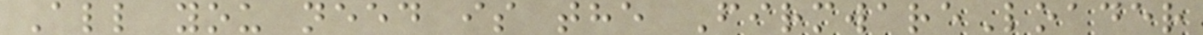All you need is the FirmwareLoader
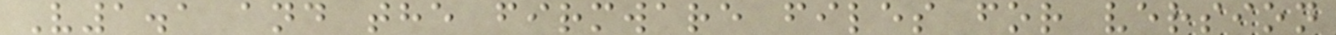V1.1 and the firmware files for version
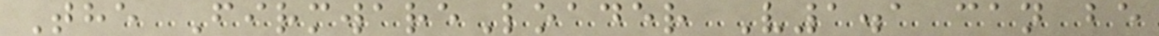The FirmwareLoader V1.1 can be
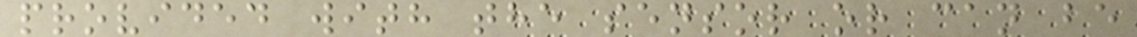provided with the sensor or can be
